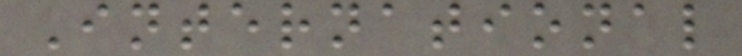International
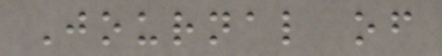Journal of
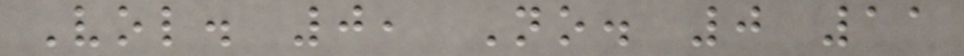Vol. 0, No. 0 11
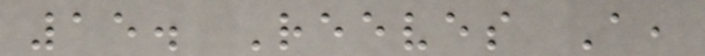15. Reeves A,
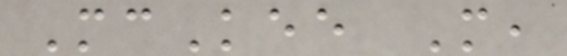McKee M,
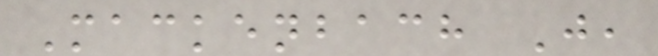Mackenbach J,
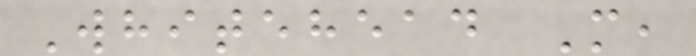Whitehead M,
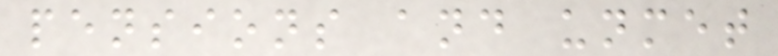pensions and unmet
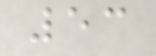53
